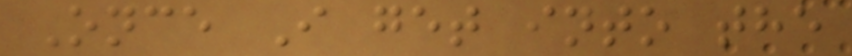Once I get into the
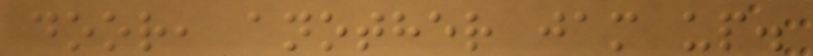door, another jam up.
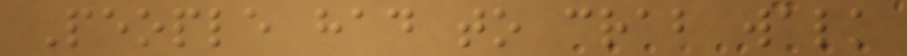People had to crab walk
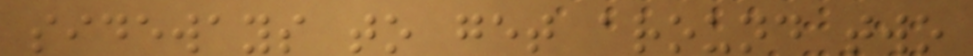sideways to get around two
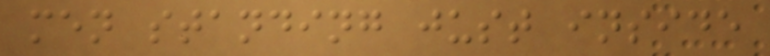men standing just inside
